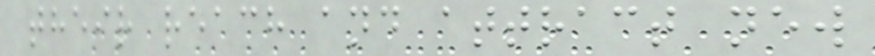their reach and attract new
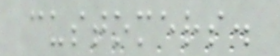customers.
